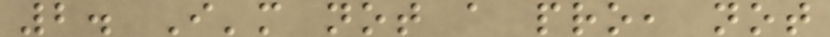2. I'm not a pro, not
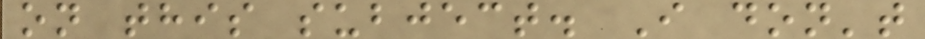on this subject. I don't
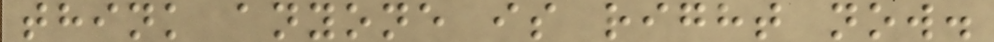think anyone is right now.
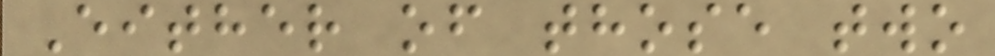Either of those two
